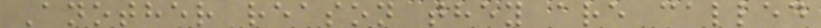Another reason they are called
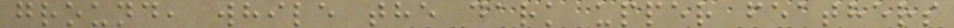ground, while the dark upper feathers
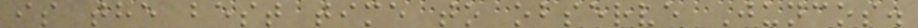is the best time to observe Juncos.
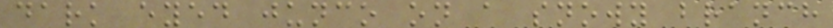dark eyed junco on a snowy branch
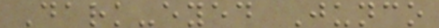Dark-eyed Junco
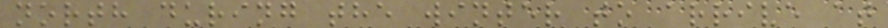north during the winter to arrive at
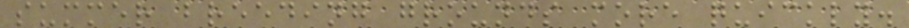summer breeding grounds more quickly.
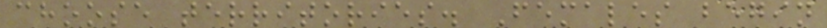choose territories. Females begin
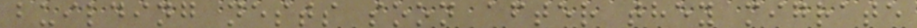building nests soon after they migrate
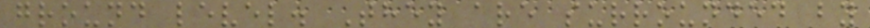ground level. They are surrounded by
